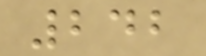242
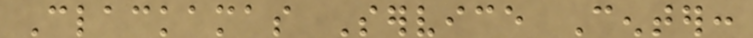Clackamas Service Center:
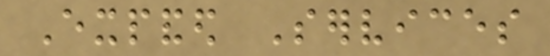Expanded Services
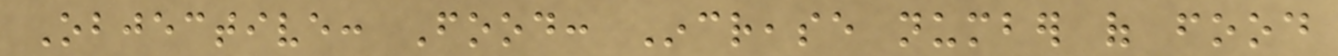Objective: Food: Increase number of food
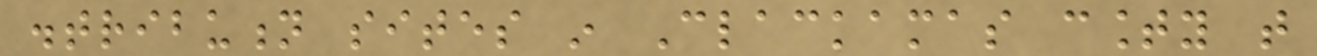distribution sites in Clackamas county that
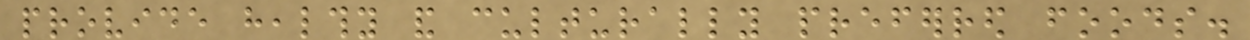provide healthy and culturally preferred foods.
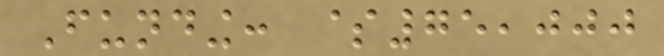Funding: $75,000
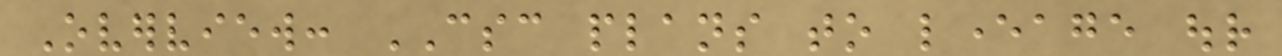Overview: CSC plans to leverage our
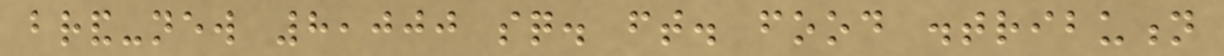brand-new 8,000 sq. ft. food distribution
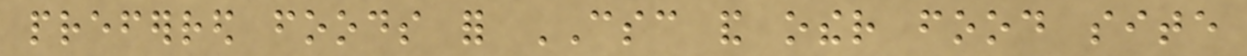preferred foods for CSC and other food site
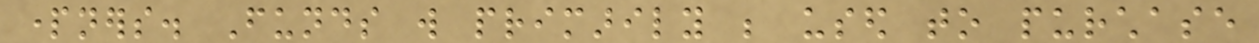partners. Funds will primarily be used to purchase
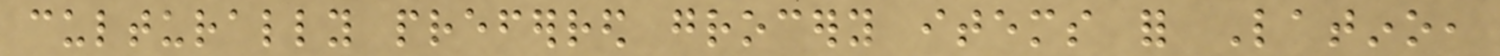culturally preferred grocery items for Latino,
